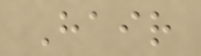Hair
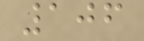106
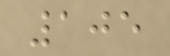105
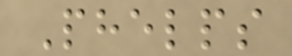Phelps
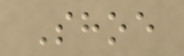Shoe
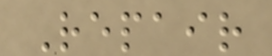Repair
